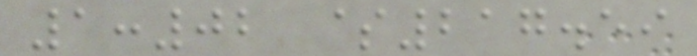1:02 $217.59
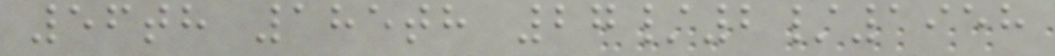56th 185th 27/2/1958
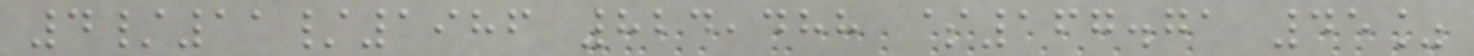4/11/1986 824,488 $167.71 45%
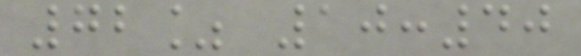72% 10:40
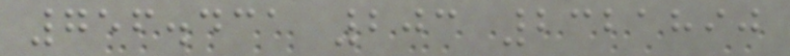756.431 203 2321890
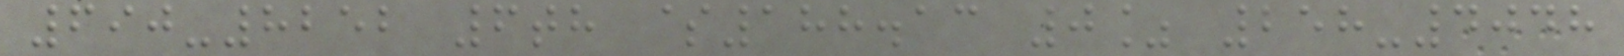690-8252 6th $188.13 0% 258-4048
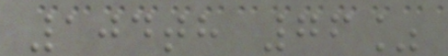104th 76%
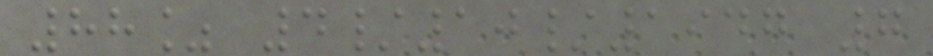88% 4/10/1947 7
